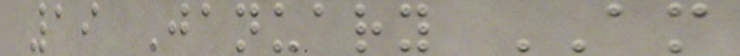19 January AM
